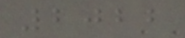2022
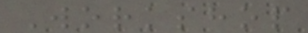Workshop
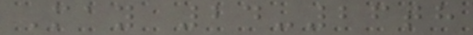May 24-26th
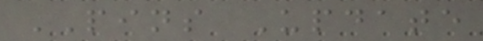PINS Update
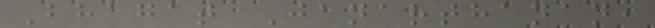Bhagat Janarthanan,
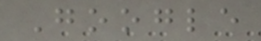Google
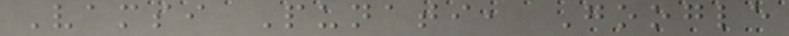Vamsi Punati, Google
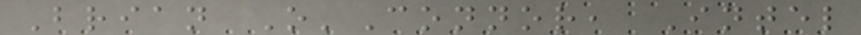Brian O'Connor, Intel
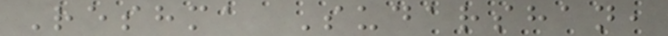Reshma Sudarshan,
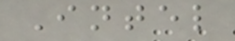Intel
